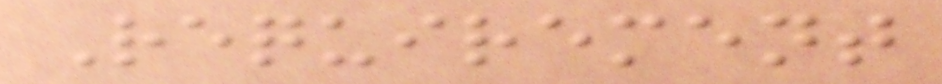Requirement
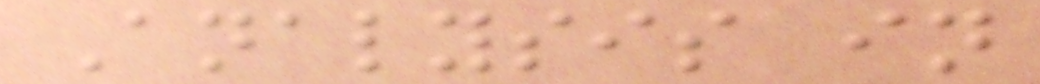Analysis in
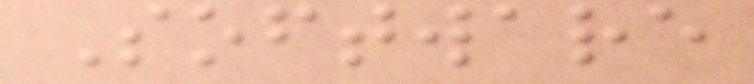Software
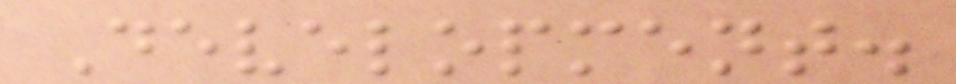Development.
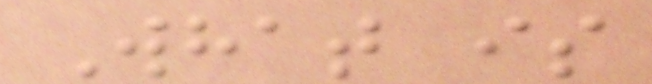What is
